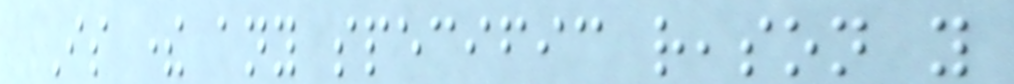Is there any specific reason you
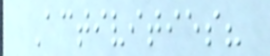Activities?
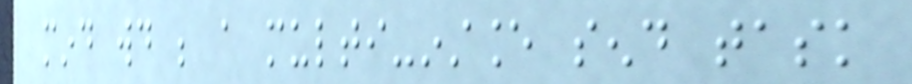mind would be a multi-instance send task
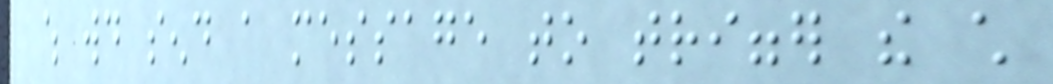which would send a message to trigger the child
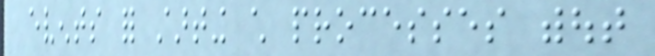events for starting child processes without
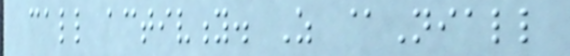call activity. As @Niall
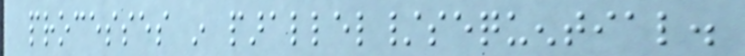processes in parallel/sequential.
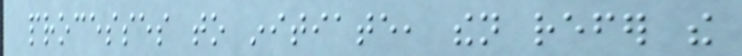processes to initiate, then refer the
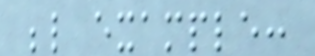below example:
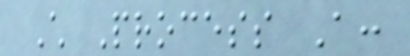Child Process A:
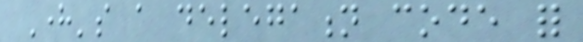Here's a delegation code for
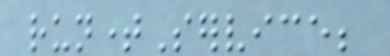runtimeService;
